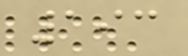193
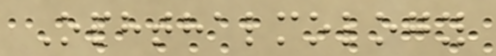Ophthalmology
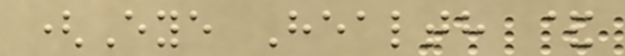(Eye Health &
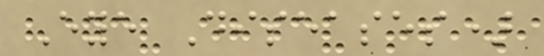Eye Diseases)
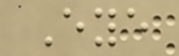Eye
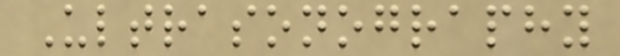Ultrasonography
